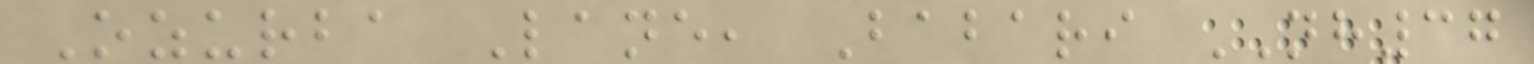Ozurba Lane, Babari NH37
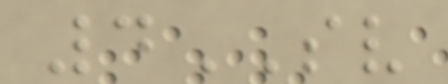4SV
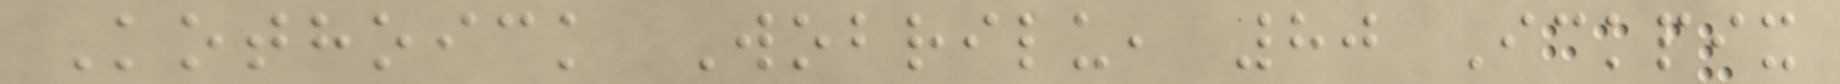Kothoick Wobrilu, 80 Ickpix
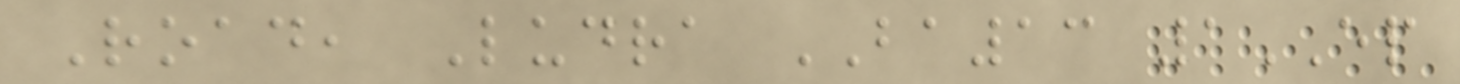Road, Ludra BA13 1EP
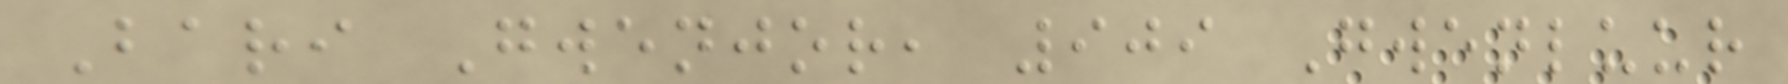Bari Gwenjor, 909 Gwenluur
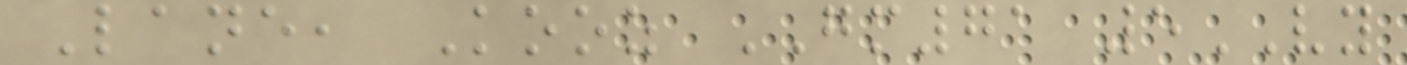Lane, Kooz GM71 5VY
